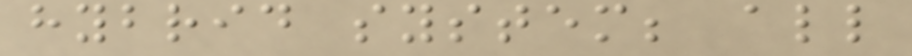hybrid system; all
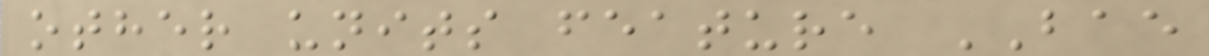other units feature BAE
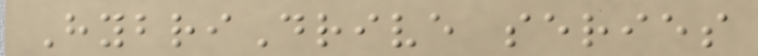HybriDrive series
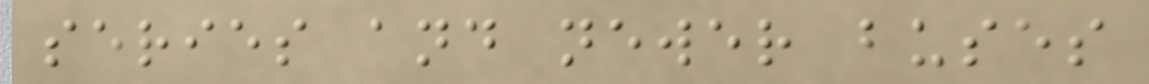series and newer buses
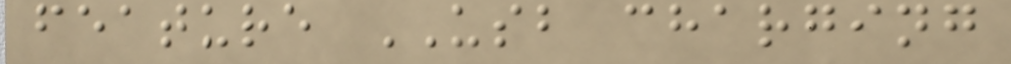feature USB charging
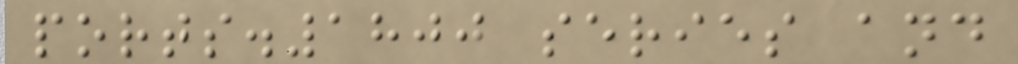ports.1800 series and
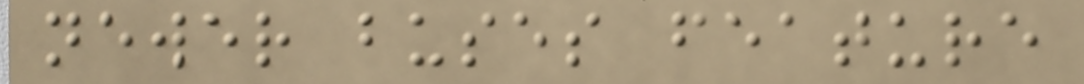newer buses feature
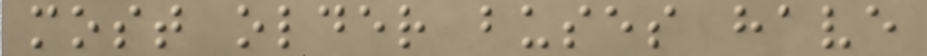most older buses have
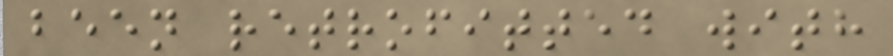been retrofitted with
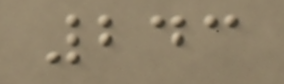243
